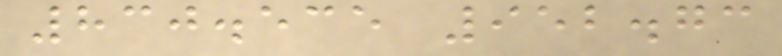830.535 952.73
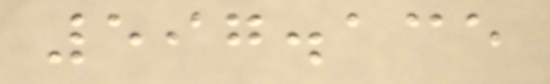597.135
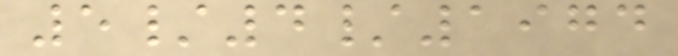5/4/1974
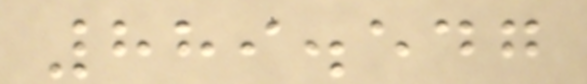889.547
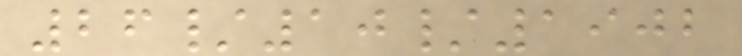26/10/1902
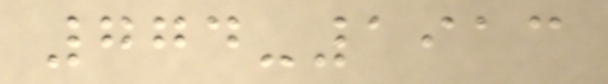774-1913
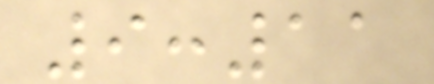9:11
